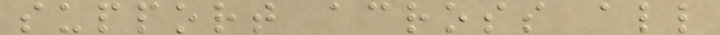support across all
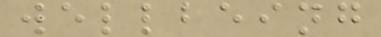wellbeing
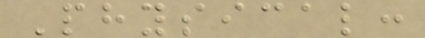Physical:
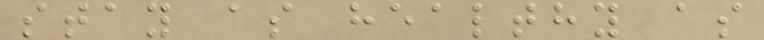stay as healthy as
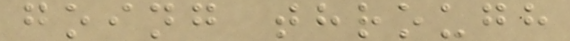going through
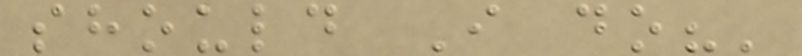should I do?'
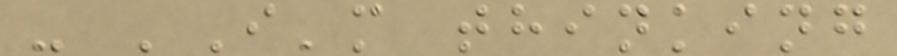- 'I'm thinking
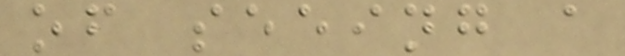of seeing a
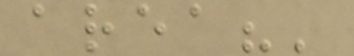area?'
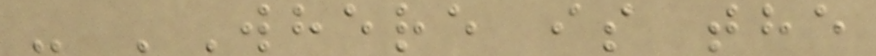- 'Where is the
